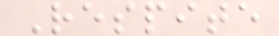Respite
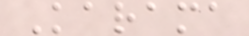Karama
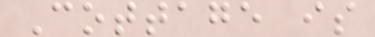Cottage is
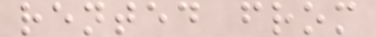rented from
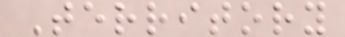Territory
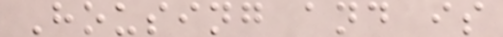Housing and is
